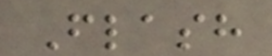Flash
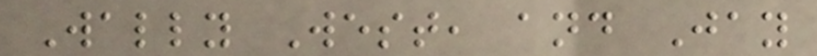Wally West, and Jay
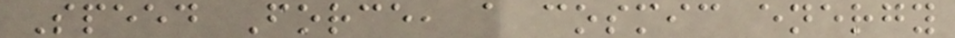Speed Force, a cosmic energy
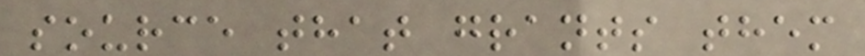source that grants them
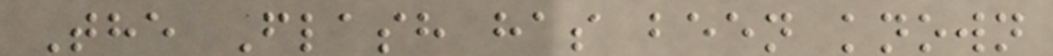The Flash has been known
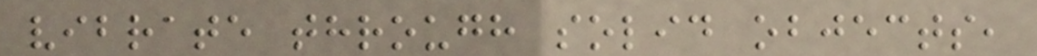vibrate through solid objects,
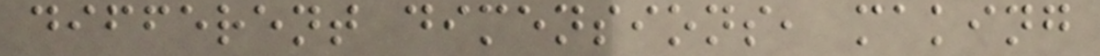different dimensions, making
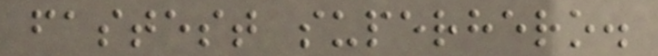fastest superhero.
